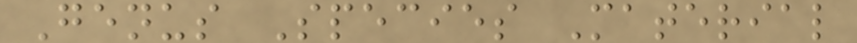Genus Species Material
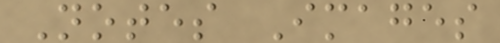Notes Images
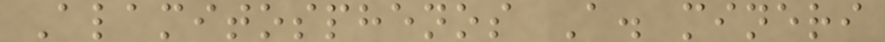Alamitosphenos A. mineri
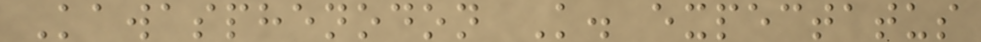Kawasphenodon K. expectatus
